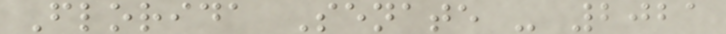Florida Senate - 2021
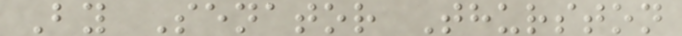By Senator Thurston
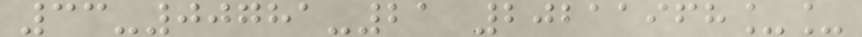33-00781-21 20211968__
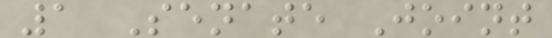1 Senate Joint
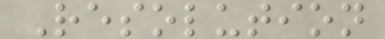Resolution
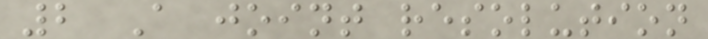2 A joint resolution
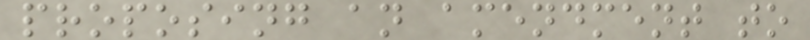proposing an amendment to
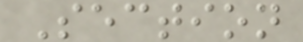Section
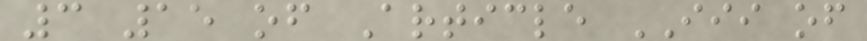3 15 of Article III of
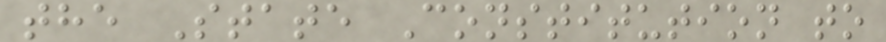the State Constitution to
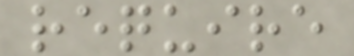require
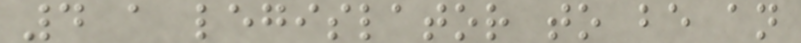4 a legislator to be an
